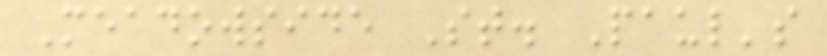Meadowside St. Paul's
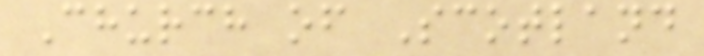Church of Scotland
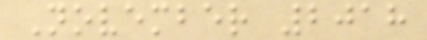November 2018
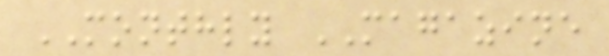MONTHLY MAGAZINE
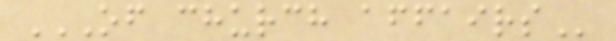OF CHURCH AFFAIRS
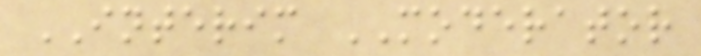INTERIM MODERATOR
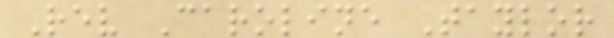Rev Caroline Taylor
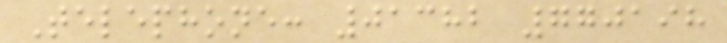Telephone: 01382 770198
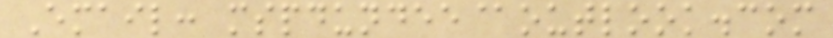Email: mspdundee@outlook.com
